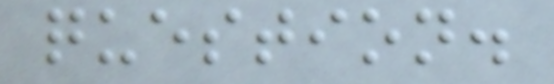question.
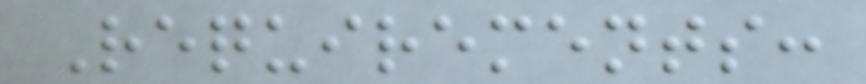Requirements:
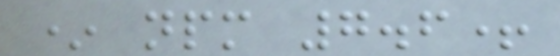* npm 7.6+
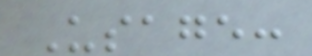Usage:
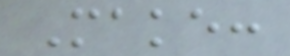Make:
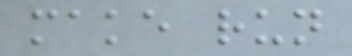make run
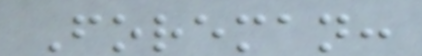Foreman:
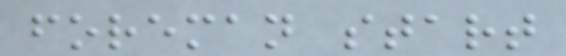foreman start
